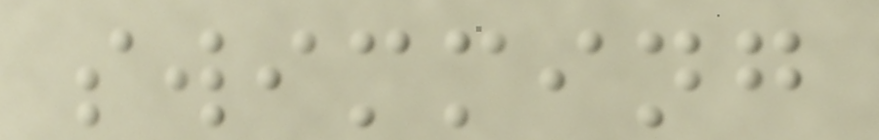swimming
